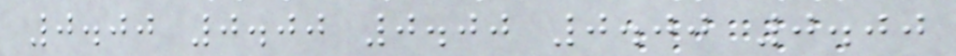0.00 0.00 0.00 0.00 0.00
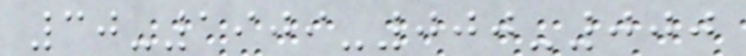30-1909-000-000
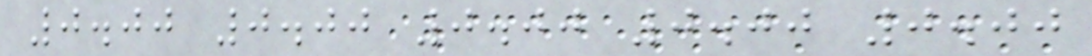0.00 0.00 0.00 0.00 0.00
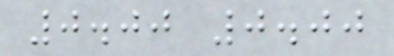0.00 0.00
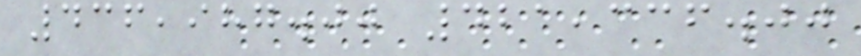436,987.00 421,336.00
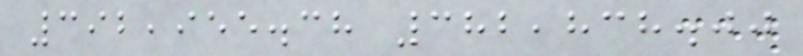392,955.38 382,838.00
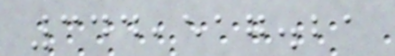344,517.21
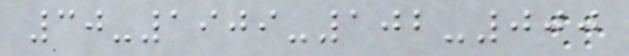30-1909-102-000
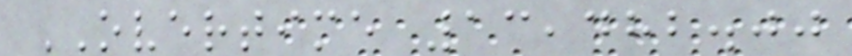OVERTIME 13,482.00
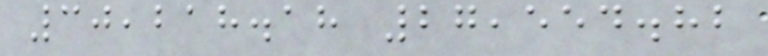30,218.18 27,554.82
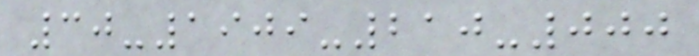30-1909-210-000
